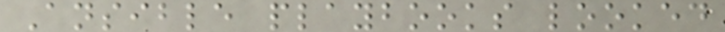Ansible playbooks looked
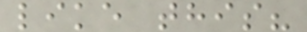like this?
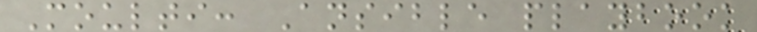Moulti: Ansible playbook
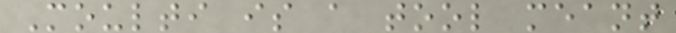Moulti is a tool meant
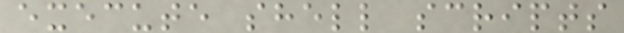execute shell scripts
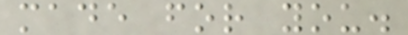made for you.
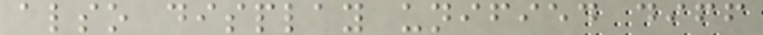also display unified diff
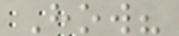How?
